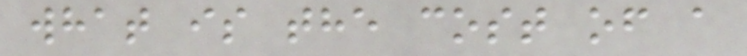what is the cost of a
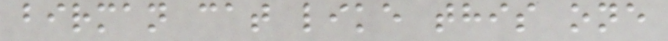birman cat like this one
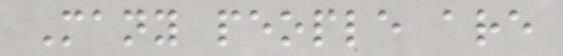Many people are
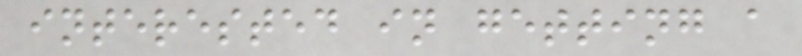interested in getting a
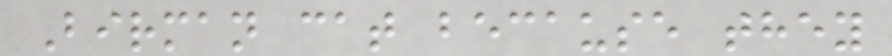Birman cat because they
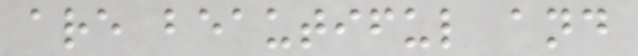are beautiful and
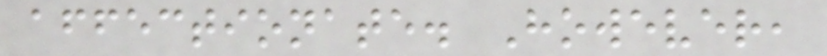affectionate. However,
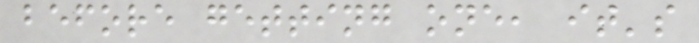before getting one, it's
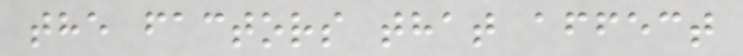the factors that affect
